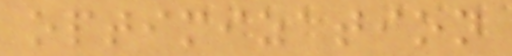optimization
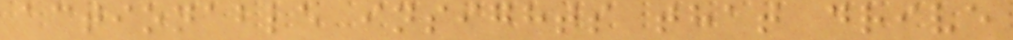actionable insights that drive
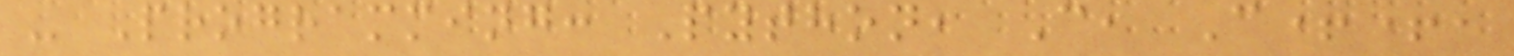- Programming: Python, C, C++,
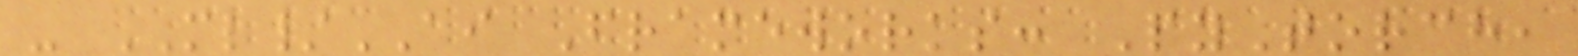- ML/AI Frameworks: PyTorch,
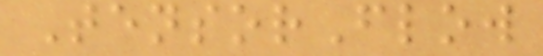TensorFlow
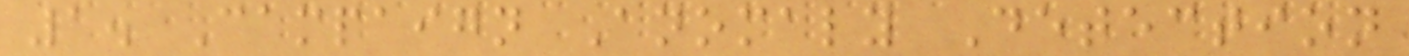1. Campaign Anomaly Detection
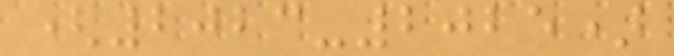(2023-2025)
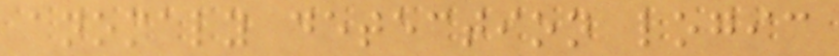anomaly detection logic
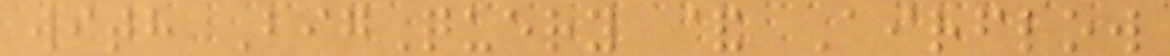with BigQuery & Airflow
